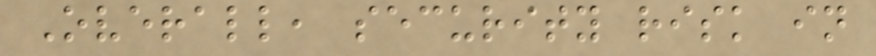Overall, security risk in
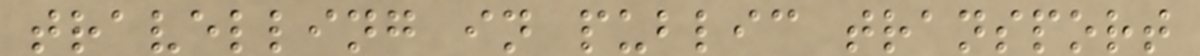travelling in public transport
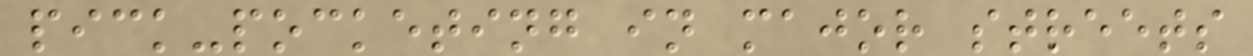pick-pocketing in major streets
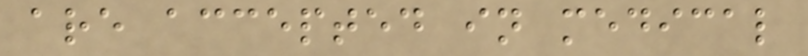are accepted in medical
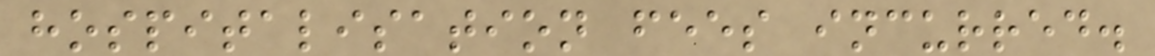hospitalisation fees incurred.
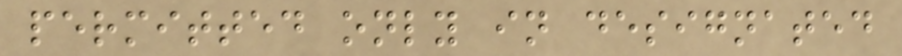permitted only in designated
